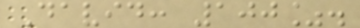David: 100%.
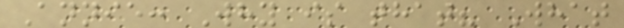Annie: Why is that? What
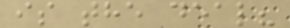is the deal?
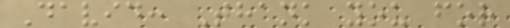David: Thank you for
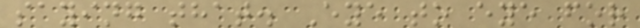saying that. Eye to eye for
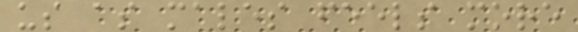us as males feels more
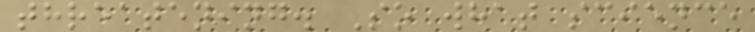threatening. So what science
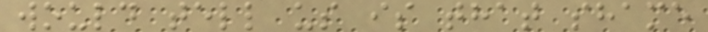would tell us is that shame
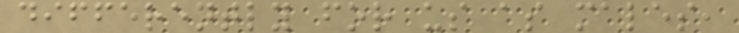differently for us as males,
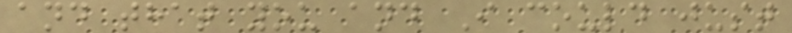and that you and I could just
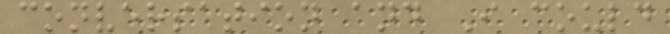conversation and I could
